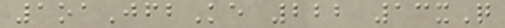1oaJfbKe 222 13xQ
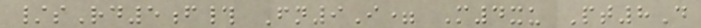/sRd5f# Fn9I= M4xu Pt8D
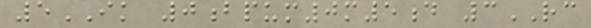5IK 0bpum0m5d 3RC
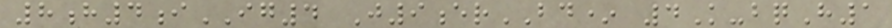8h4iIG4 J9erBD* 4K-bqH1
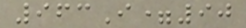963I=90
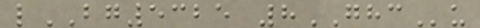lBG5325 8GHCu
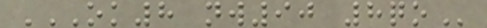OK8 NW90 8QO
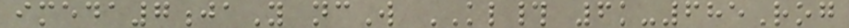imeda7jaY ncW KL# 6k-685Rog
